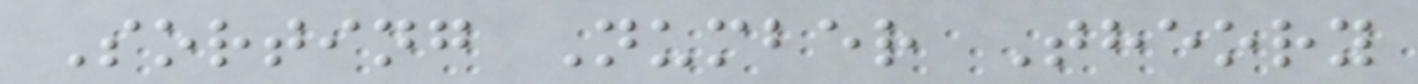Sorting Number Theory
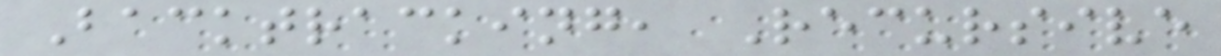Backtracking, Recursive
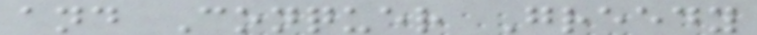and Conquer Greedy
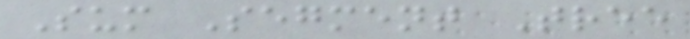Sum Segment Tree
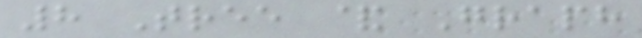8 Tree & Graph
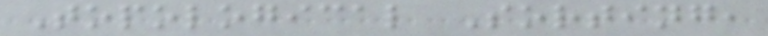Topological Sorting,
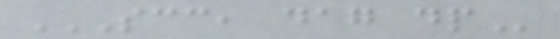SCC, DAG DP
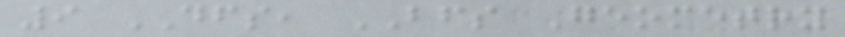9 DFS, BFS Geometry
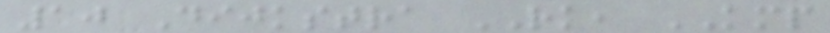10 Dijkstra RK, KMP
